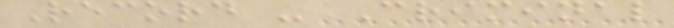Record - Criminal
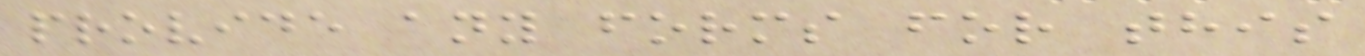provide any forms for this
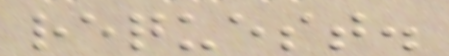request.
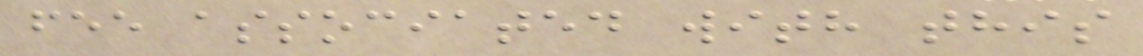fee associated with this
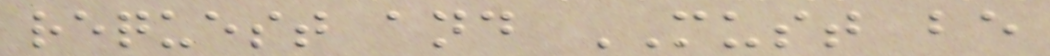request and MUST be
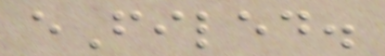eFiled.
